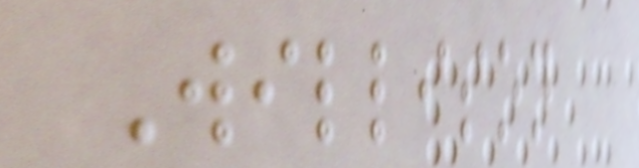Willison
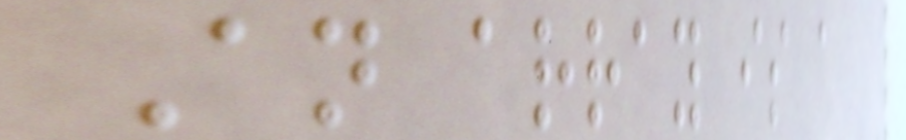An array is a
